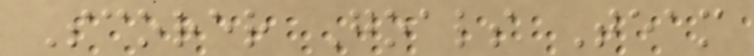Scorer Goals Team
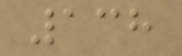138
